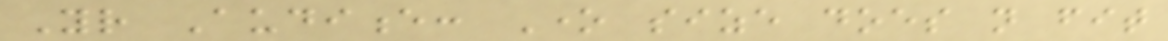Your Audience: One size does not fit
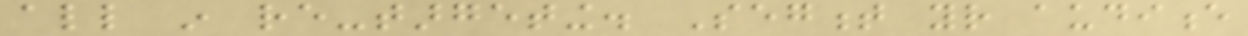all in re-targeting. Segment your audience
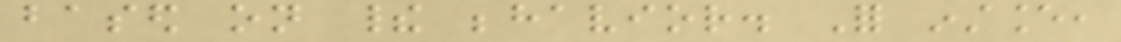based on their behavior. For instance,
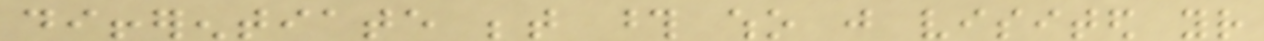differentiate between those who just visited your
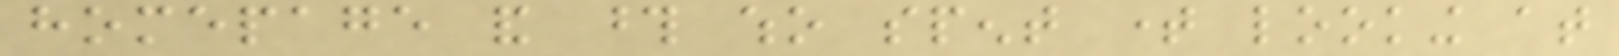homepage and those who spent time looking at
